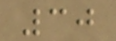30
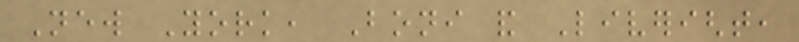New York, Boni and Liveright,
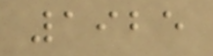1925
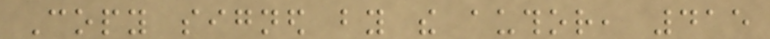Copy signed by the author, 415
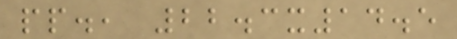pp., 22.3x14.5
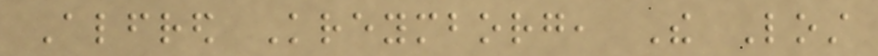Alfred Kreymborg, The Lost
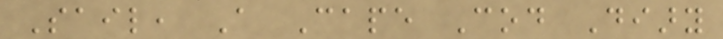Sail, A Cape Cod Diary
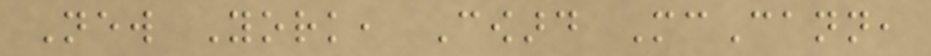New York, Coward McCann,
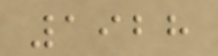1928
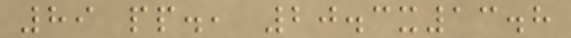89 pp., 20.3x13.8
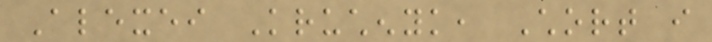Alexei Kruchenyk, Chort i
